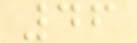46
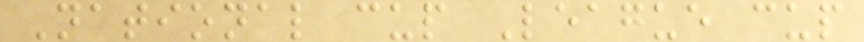National cup League cup
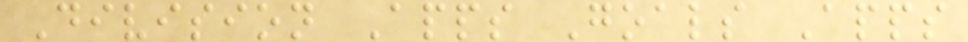Division Apps Goals Apps
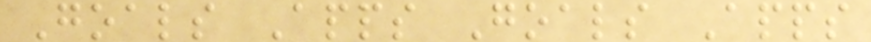Goals Apps Goals Apps
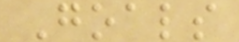Goals
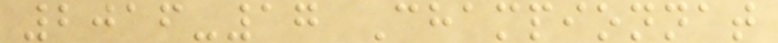2016-17 Championnat
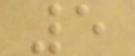5
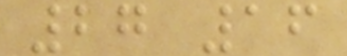27 16
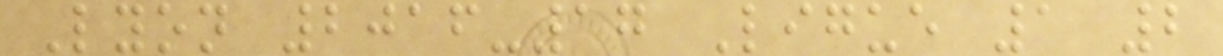Lyon 2016-17 Ligue 1 2
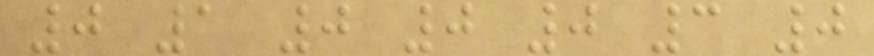0 1 0 0 0 3 0
